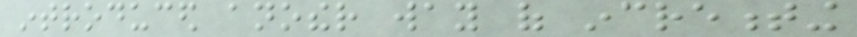introduced another way of incrementing
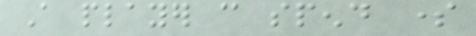A player can spend some
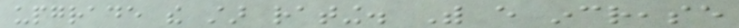upgrade the star rating. With every increase
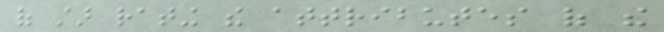of star rating the attributes of the
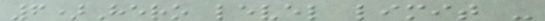6)Hero level limit -
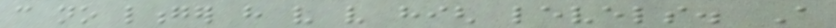can no longer have very very high levels. A
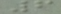6
